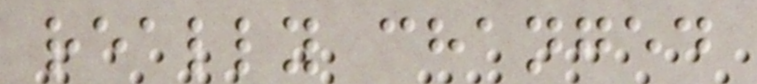really changed
